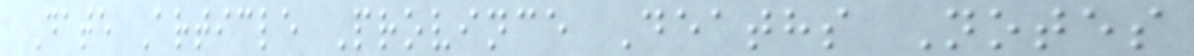Date Article Province Deaths Notes
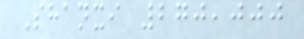Shanxi 270,000
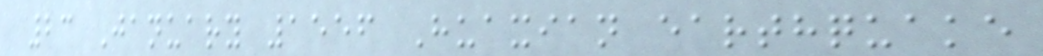23 January 1556 Huaxian earthquake
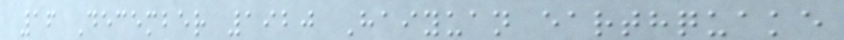16 December 1920 Haiyuan earthquake
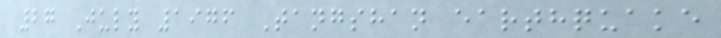27 July 1976 Tangshan earthquake
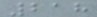218
